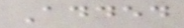Added
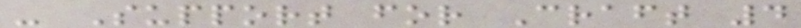- Support for Craft 4
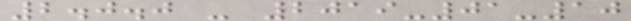2.0.0 - 2019-01-10
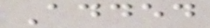Added
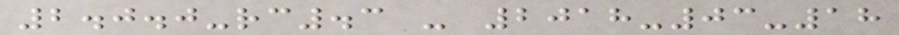2.0.0-rc.3 - 2018-03-18
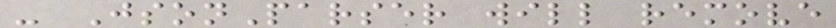- JsonParser will remove
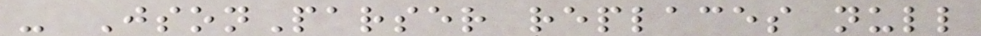- JsonParser replaces null
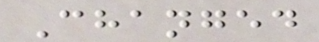Changed
